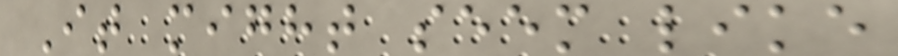It might seem like
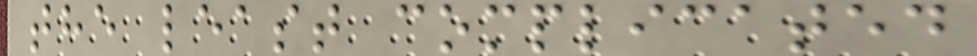the least complicated
